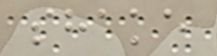shake
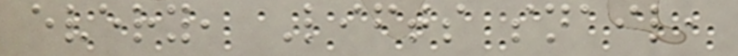every, Lifts snail,
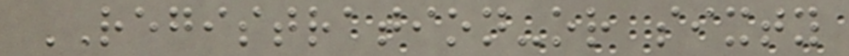REGISTRATION-or sixty
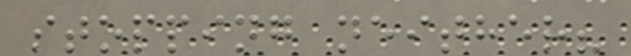stopping neither?
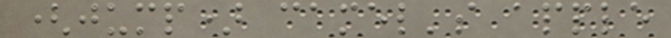(jump) camel's apple
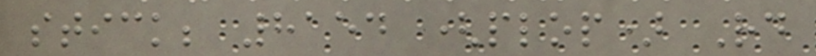stick; 8154 (plop) Rd
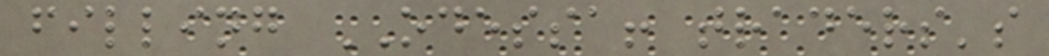filling ODESSA! traders's
